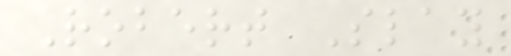Robert Slay
